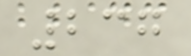237
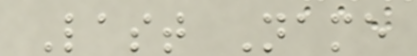Last Name
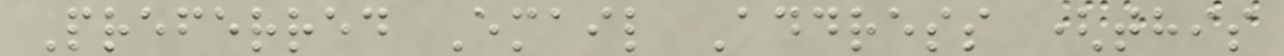Preferred Email Address (this
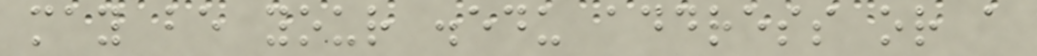may be your .edu address or a
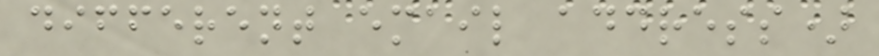different email address)
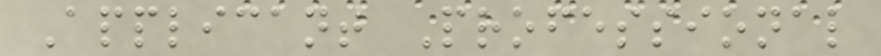Applicant Professional
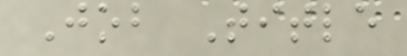Job Title
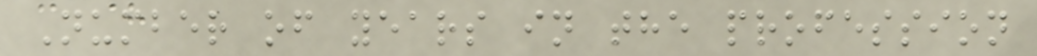Number of years in the profession
